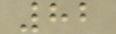82
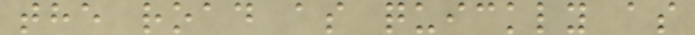the road as quickly as
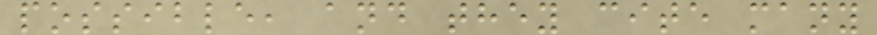possible, and they cite many
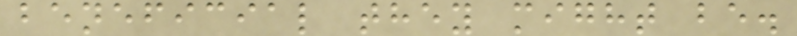beneficial they might be.
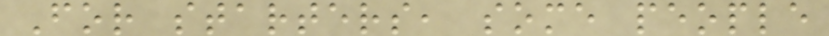For starters, some people
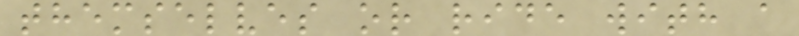themselves or ride with a
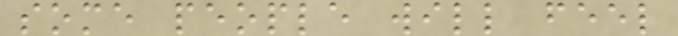some people will feel
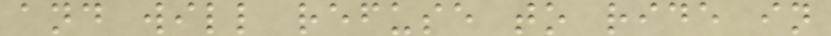and will refuse to ride in
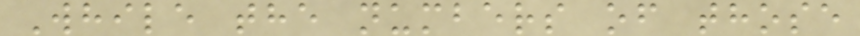While the numbers of those
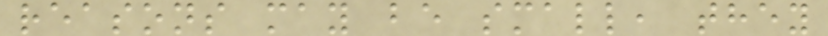reasons may be small, they
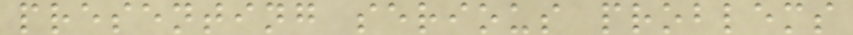presenting serious problems
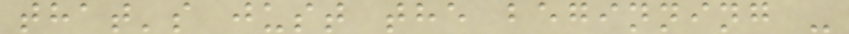that's just the beginning -
